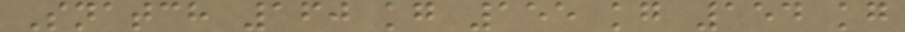Snatch 160 kg 155 kg 154 kg
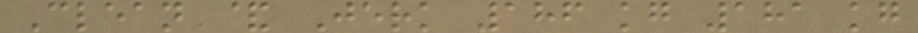Clean & Jerk 186 kg 181 kg
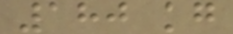180 kg
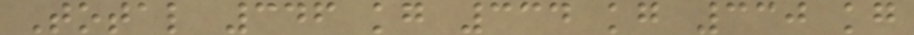Total 346 kg 334 kg 330 kg
